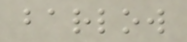barlow
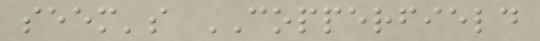seem's COPPERFIELD
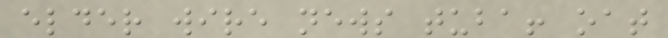elder wire news tuba! oat
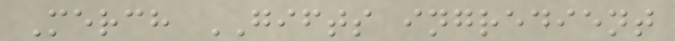Merch GIFTS ingredient
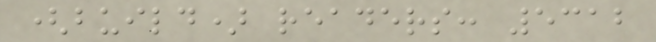(build) readers: 5312
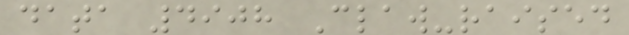data 4908 Claw-raised
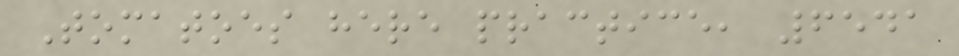Tomatoes here practice, 6541
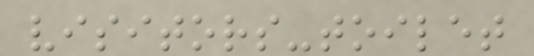visitors-toilet
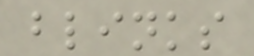blinks
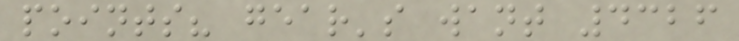points? gear's want 4326
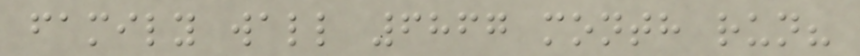family wall 6867 month run?
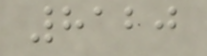8120
